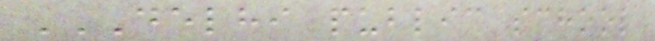DELHI PUBLIC SCHOOL
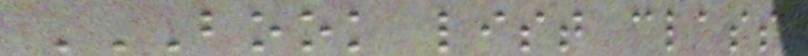BOOK LIST CLASS
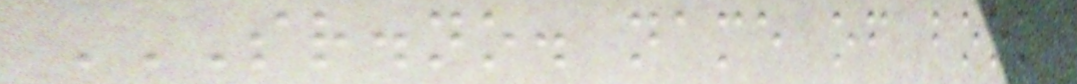SR.NO. NAME OF BOOK
